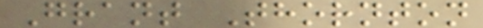Grant Thornton
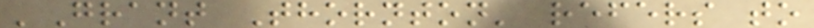'Grant Thornton' refers to
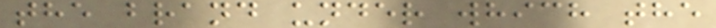the brand under which the
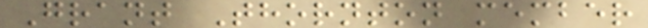Grant Thornton member
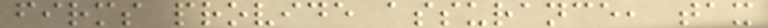firms provide assurance, tax
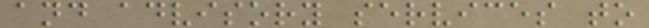and advisory services to
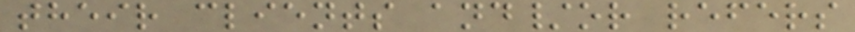their clients and/or refers
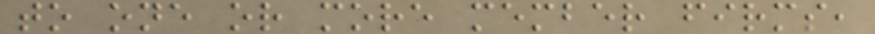to one or more member firms,
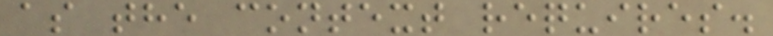as the context requires.
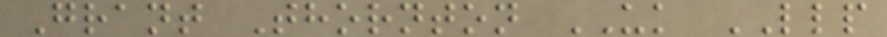Grant Thornton UK LLP
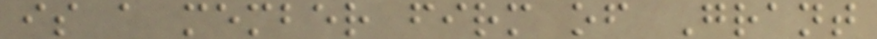is a member firm of Grant
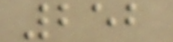252
